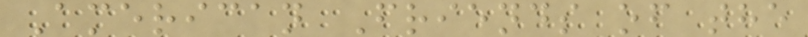American Friends of the
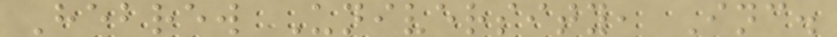Hebrew University, Inc.
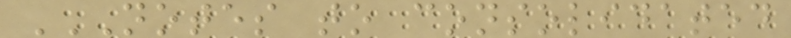NOTES TO CONSOLIDATED
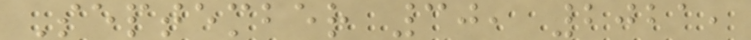September 30, 2021,
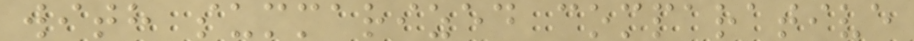with summarized comparative
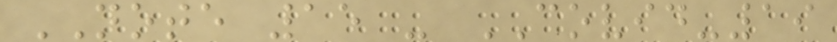NOTE 15 - COVID-19
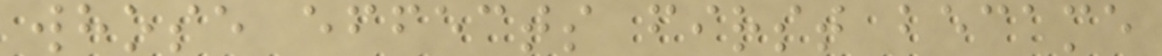whose effects first became
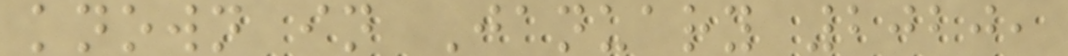known in January 2020,
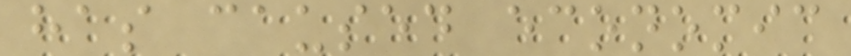has caused economic
